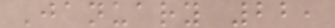January 22,
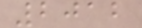2012
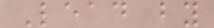Lead by
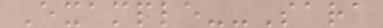Example--Sara
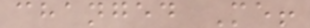changed Me!
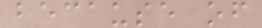because of
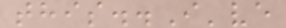this..I've
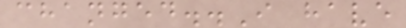changed..I have
